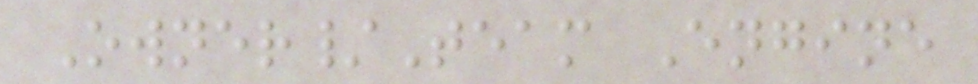Owner/Team Engine
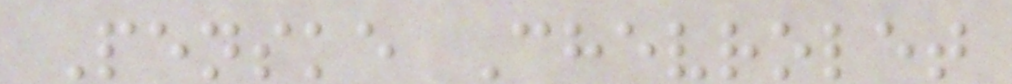Penske Chevrolet
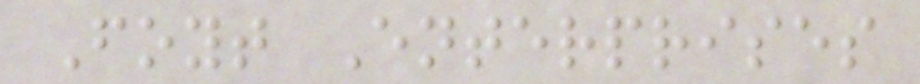Foyt Enterprises
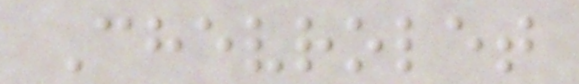Chevrolet
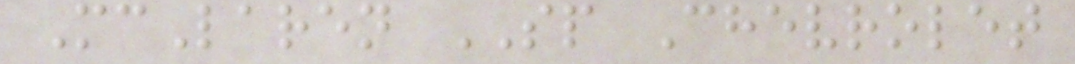McLaren SP Chevrolet
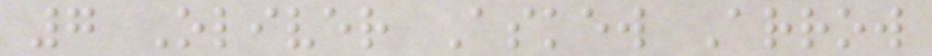7 Oliver Askew Arrow
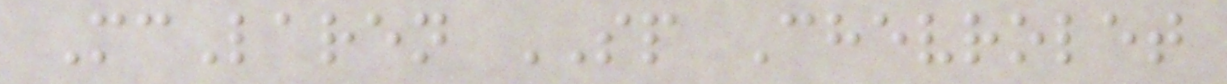McLaren SP Chevrolet
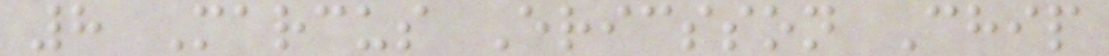8 Marcus Ericsson Chip
